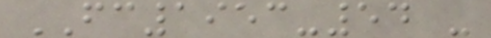FC1953-54 -
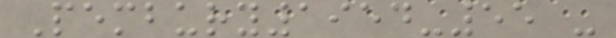Pembury1954-55 -
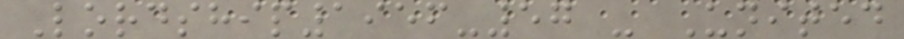Lordship1956-57 - United
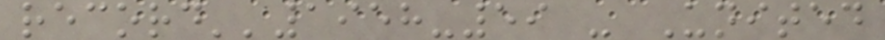record''1958-59 - United
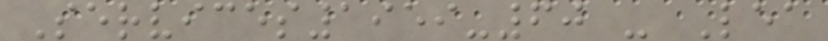Services1959-60 - Lea
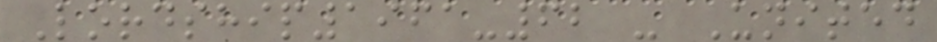Lordship1961-62 - United
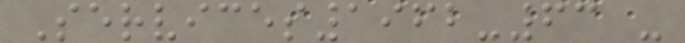Services1962-63 -
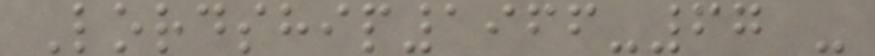Lordship1966-67 -
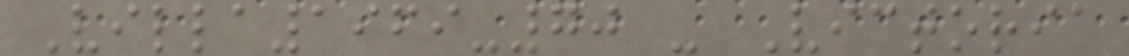Villa1969-70 - Victoria
